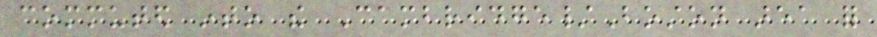commuted into the Cambridge/Boston area for
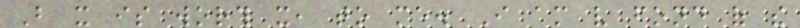But it is worth it, to me. I am very fond of the
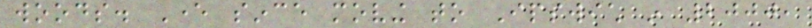woods. Ever since moving to Ipswich in 2000,
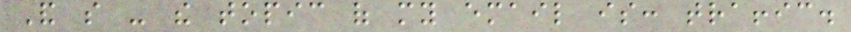And so - the topic of my email is: traffic.
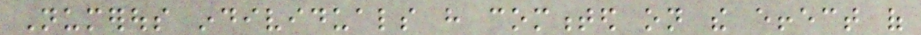Numerous individuals have commented on the effect of
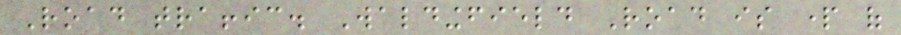Road traffic. Waldingfield Road is part of
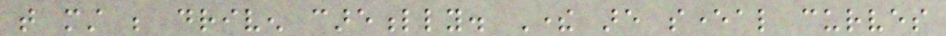that must be driven carefully. There are several curves
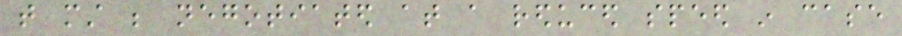that must be negotiated at a reduced speed in case
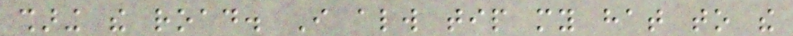sharing the road. I always tip my hat to the
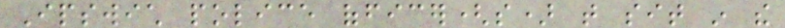Ipswich police officer(s) that sit in the
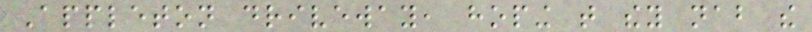Appleton driveway, hoping that they nab the
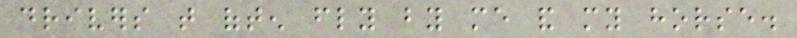drivers that often fly by me and my horse.
